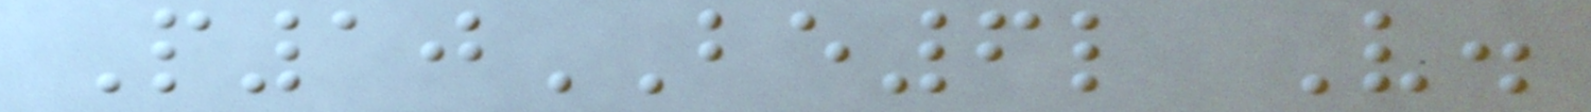P10BE6l V.
